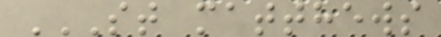ST MATTHEWS
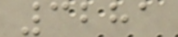3281
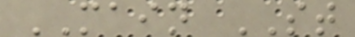MAIN ST
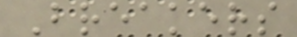Breakers
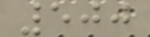500
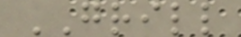GRILL
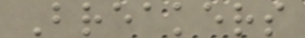Breakers
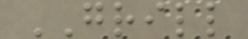GRILL
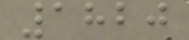1820
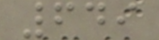649
